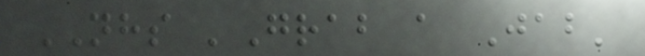NHS 'Grab a Jab'
